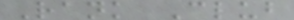Rank Club
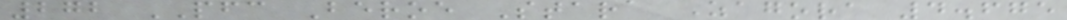272 PFC Beroe Stara Zagora 4.675
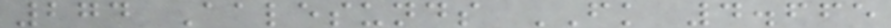274 Aalesunds FK 4.665
